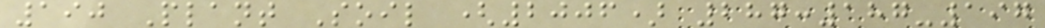190 Plant Soil (2006) 287:187-197
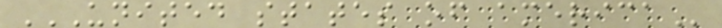UNITED STATES OF AMERICA
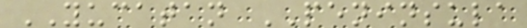YUCATAN PENINSULA
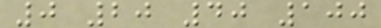0 20 40 100
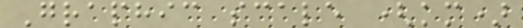Graphic scale (km)
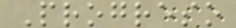Progreso
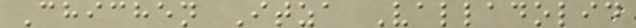Chichen Itza Valladolid
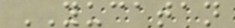YUCATAN
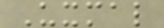Uxmal
